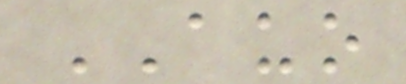AUO
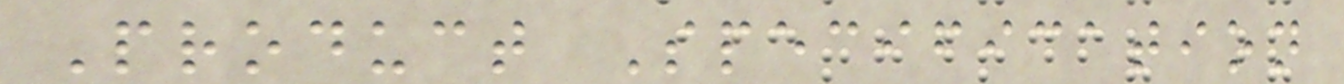Product Specification
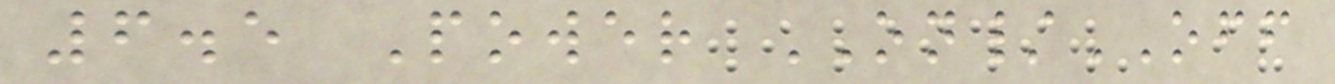6.5 Power ON/OFF
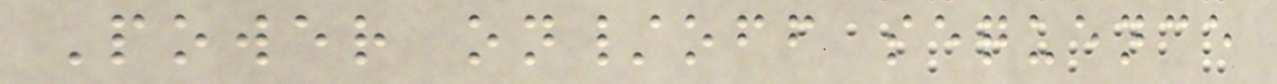Power on/off sequence
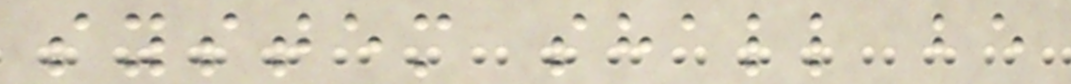system shall be
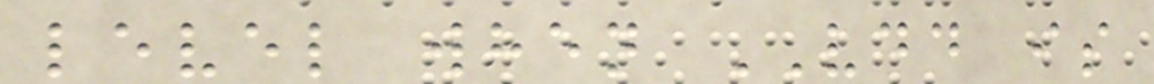level when VDD is
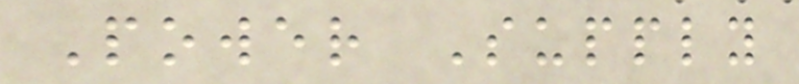Power Supply
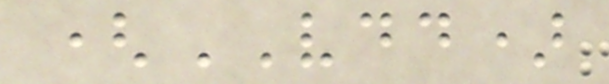(VDD)
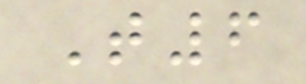T6
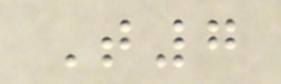T7
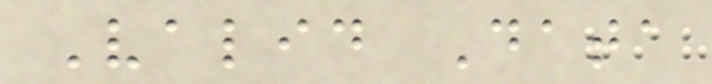Valid Data
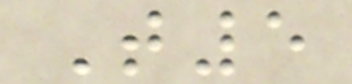T5
